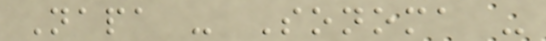Napa - Sonoma -
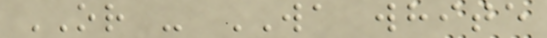OR - WA white
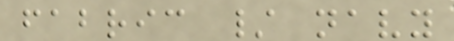fabric / navy
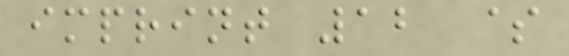imprint 12 $
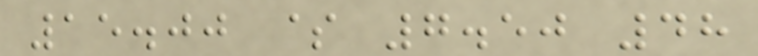15.00 $ 7.50 48
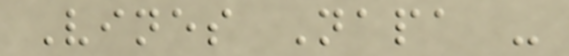Vines Napa -
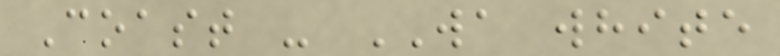Coast - WA white
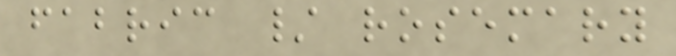fabric / rosemary
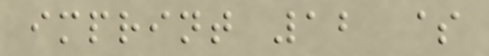imprint 12 $
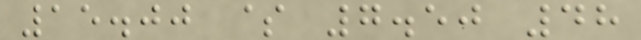15.00 $ 7.50 48
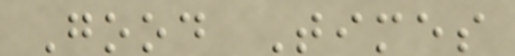Good Times
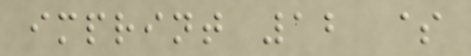imprint 12 $
